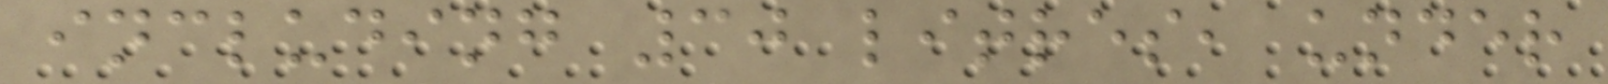including 30 litres, under
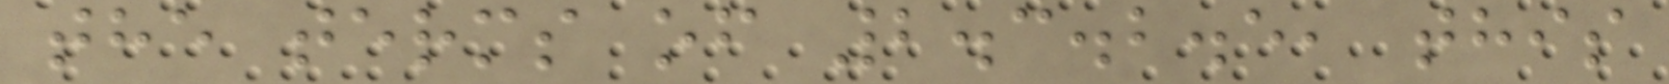the terms of 2.3.2.5, this
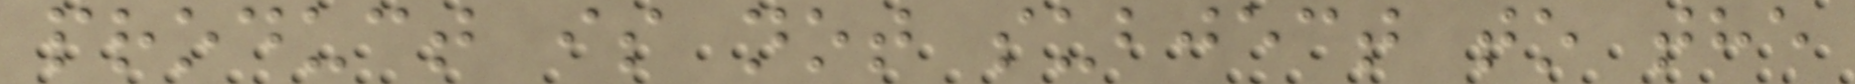product is not subject to the
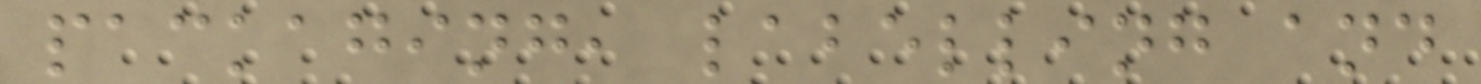packaging, labelling and
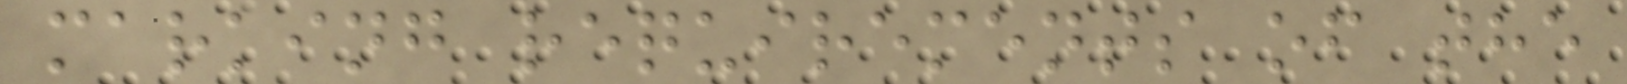marking requirements of the
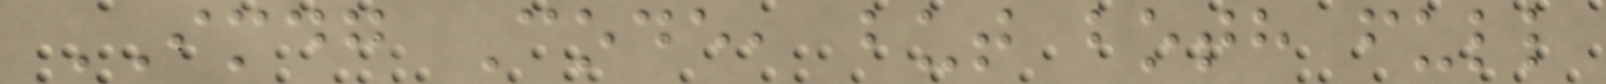IMDG Code, but both full
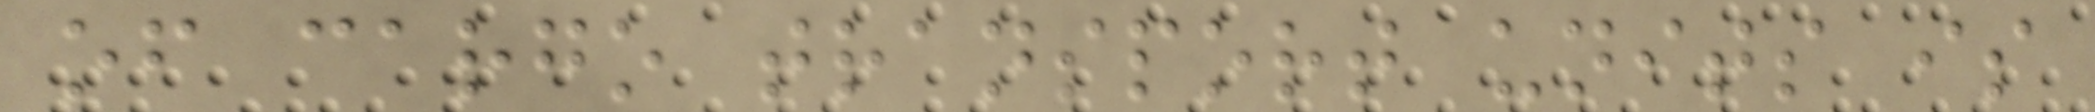of cargo transport units is
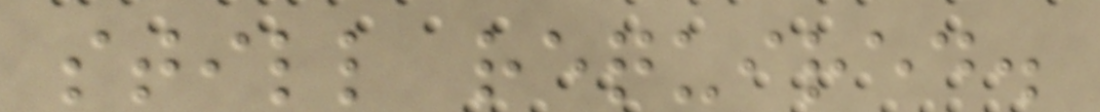still required.
